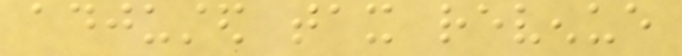adjusted tax revenue
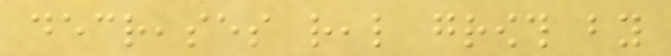decreases real growth by
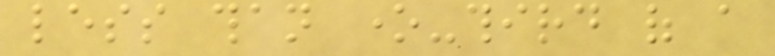less than one-third of a
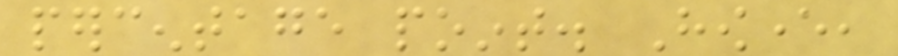percentage point. However,
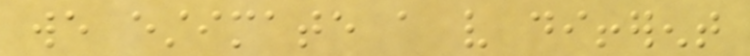we estimate a very different
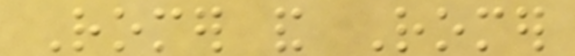Romer and Romer
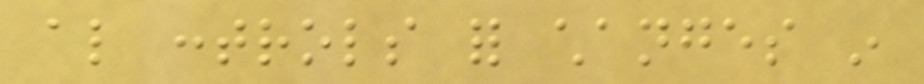also controls for changes in
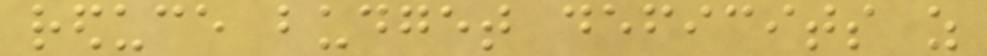reduce budget deficits as
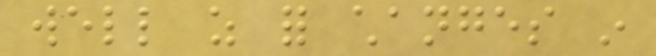well as for changes in
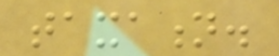taxation.
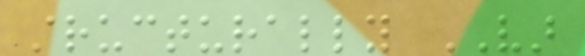structurally VAR
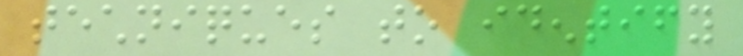techniques to identify
